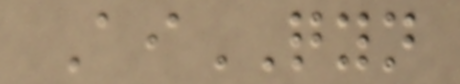AiQYN
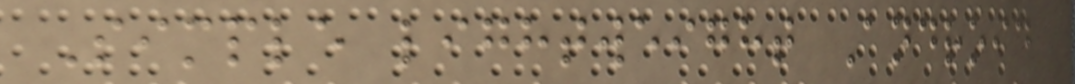Simple lightweight Android
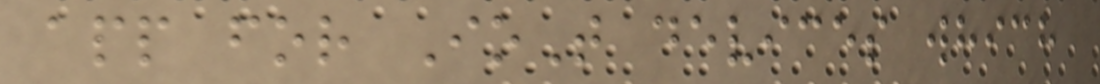app for IoT devices which
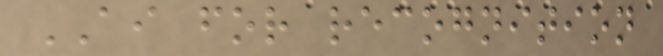AI for recognition
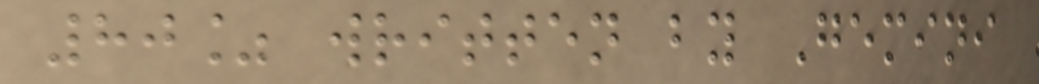80% written by Gemini
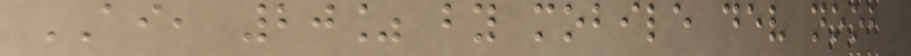AI, 20% by mobile dev noob
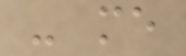- me
